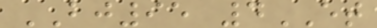BJ95 4ET
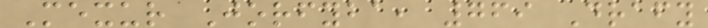Mexur Jorfyba, 769 Drafy
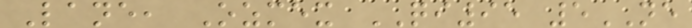Lane, Ozmex QI95 5NE
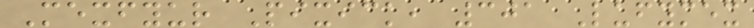Mexfyur Pixick, 301 Lufymex
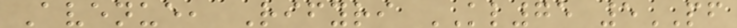Avenue, Rifyri KL75 5PF
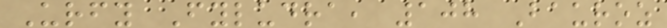Urfy Fyludra, 108 Bauroz
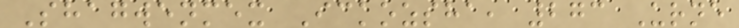Shagwenmex Ickozsha, 273 Urne
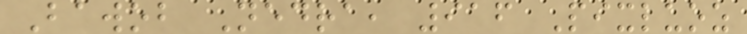Bawob Nedra, 916 Pixluoz
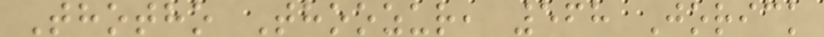Thotho Thoozur, 568 Jorick
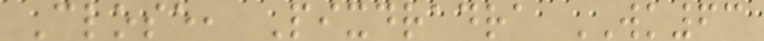Close, Pixdradra WK63
